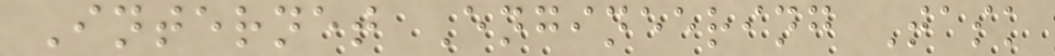Internet Engineering Task
